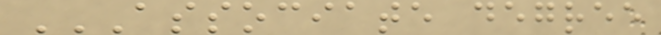ASSOCIATE DEGREE
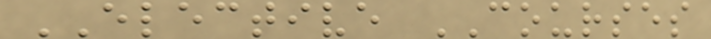ELECTIVE COURSES
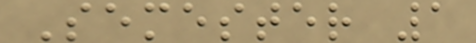Semester 1
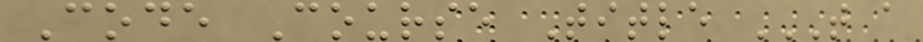Code Course Title T A
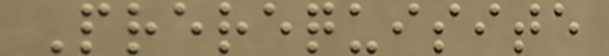Prerequisite
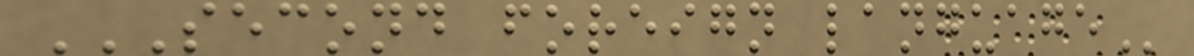SECOND FOREIGN LANGUAGE
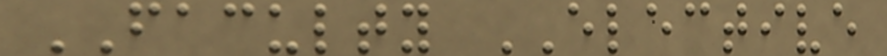FACULTY ELECTIVE
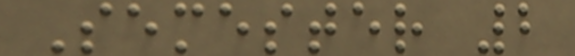Semester 2
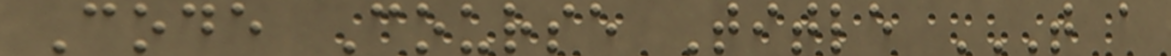Code Course Title T A
